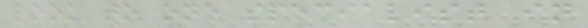look to one specialist in
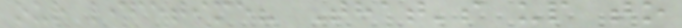our lifetime? That's up to
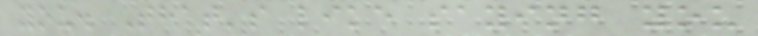you. That's like saying you
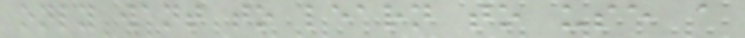only want to learn to use a
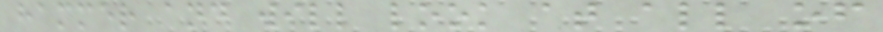hammer and will look at all of
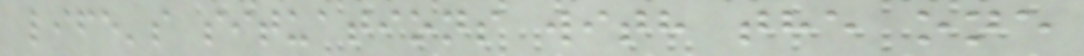life's situations with the one
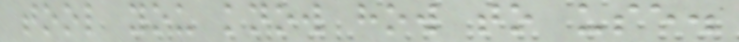tool you know how to use.
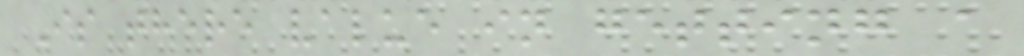Is there value in getting a
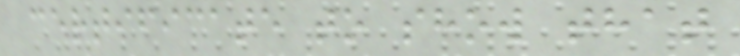certificate to show that
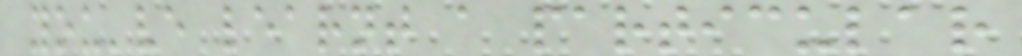you've learnt a particular
